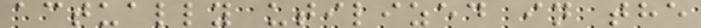actually utilized in the
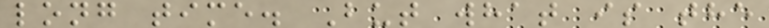long time. But what is the
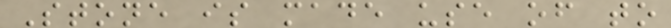Stone is made use of to
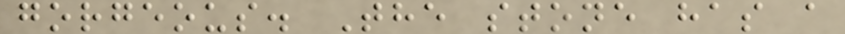gorgeous. The stone has a
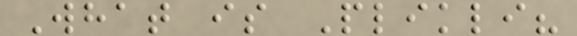What is Plikli?
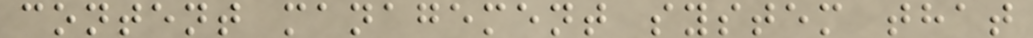content management system that
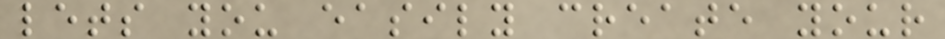lets you easily create your
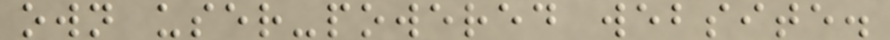own user-powered website.
